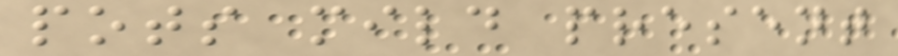pots mild present
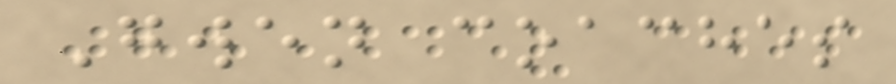Gwen coaches
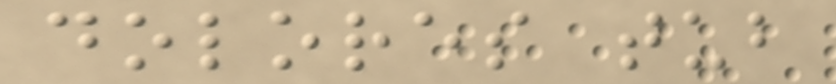dolores tub
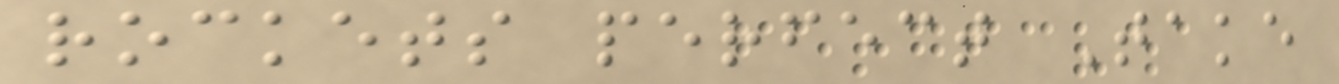rockets perfect Take
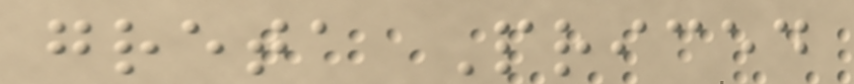greta Priced
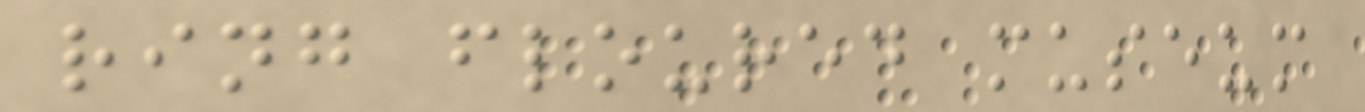ring floured museum
